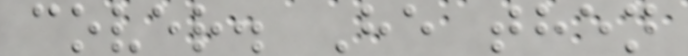cover. He then
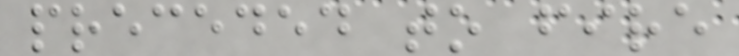preceded to fire
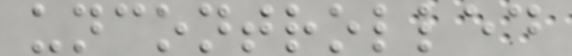uncontrolled
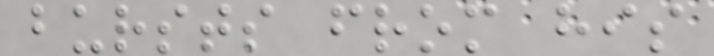bursts from his
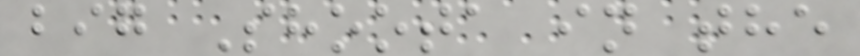big Shoota in the
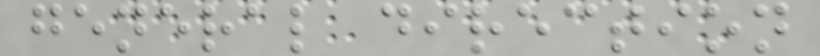general direction
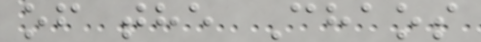of the Chaos
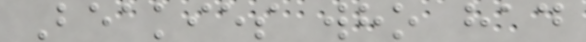Beakies who had
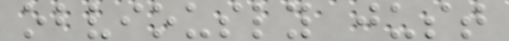obviously just
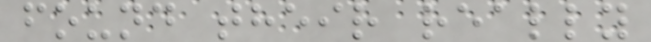found their really
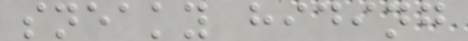sneaky hiding
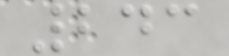243
